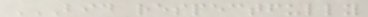BID RESPECTFULLY
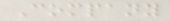Company
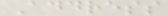Address
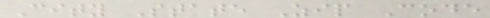City State Zip Code
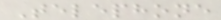Telephone
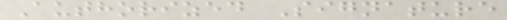Authorized Signature
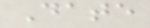Date
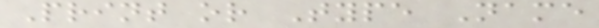Print or Type Name
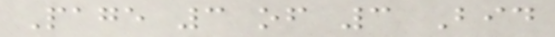Page 3 of 3 Bid
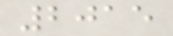2015
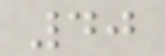40
